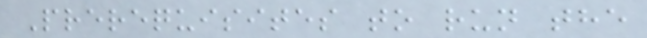Prerequisites to run the
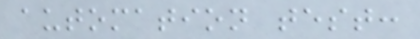automation test:
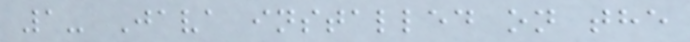1- Java installed on the
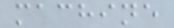machine
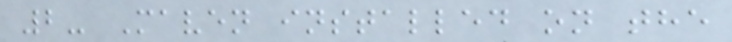2- Maven installed on the
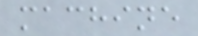machine
